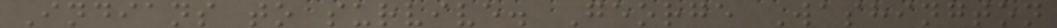Indians to survive. George Washington
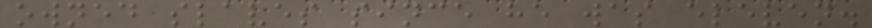owned slaves since he was eleven.
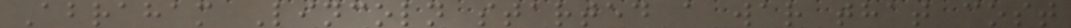Abraham Lincoln started a war that cost
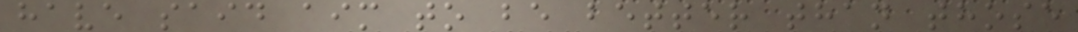have said aim to be better than those
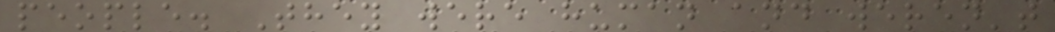people. They were human and weren't
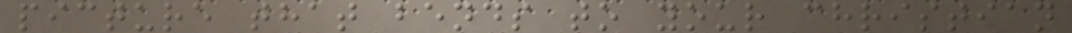picture that bends to your christian
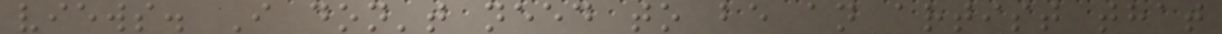views. I don't need to be an artist that
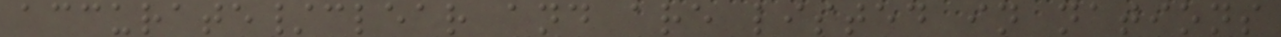accurate/clear and are listed in nations
